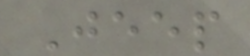Jeep
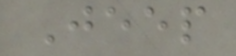Jeep
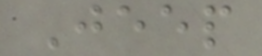Jeep
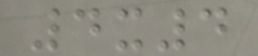4x4
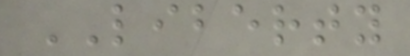LIBERTY
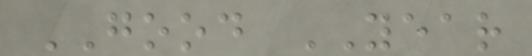GOOD YEAR
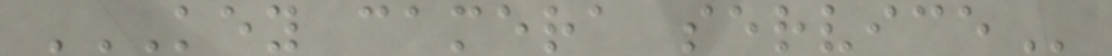KEY CAMERA SERVICE
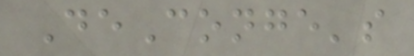DeConge's
